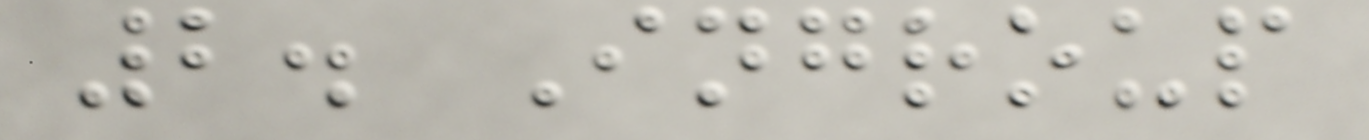2. Ingroup
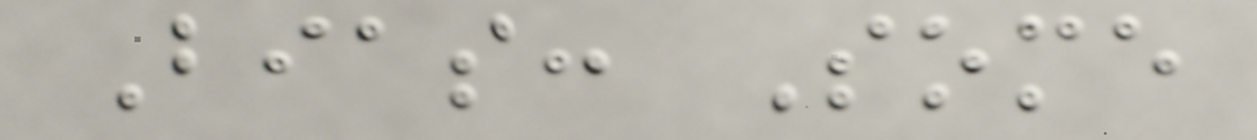Bias: Some
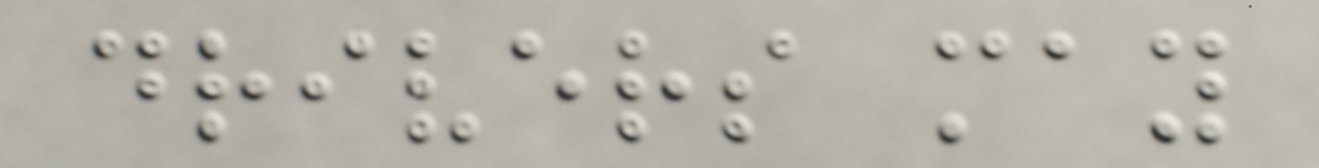drivers may
